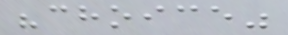"choice"
